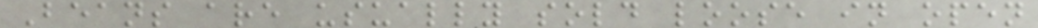Beans are usually sold loose in open
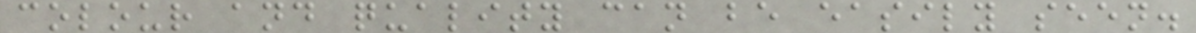colour and quality can be easily seen.
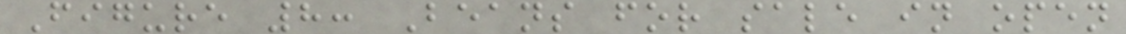Figure 8: Beans for sale in open
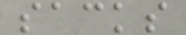sacks
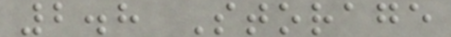2.8 Storage
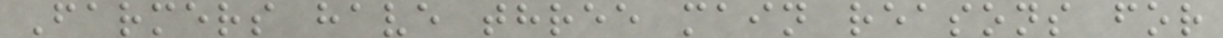Farmers have three main reasons for
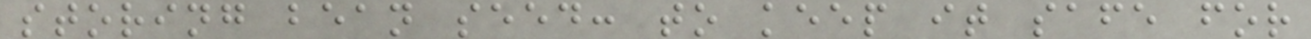storing bean seed: to keep it safe for
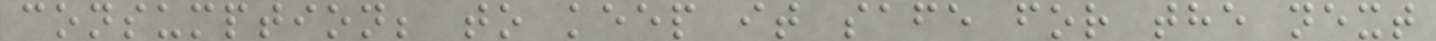consumption; to keep it safe for the next
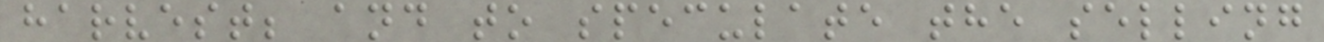harvest; and to speculate the selling
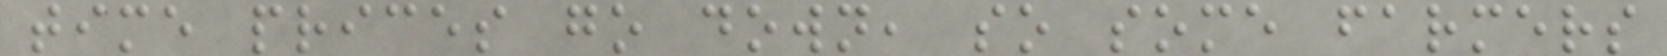time prices go down, so some farmers
